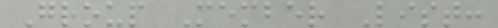Group Member List:
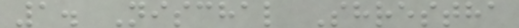1. Nischal Shrestha
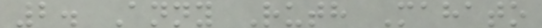2. Anny Ruth Mahato
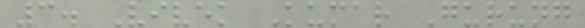3. Vivek Kumar Gurung
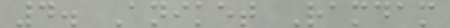4. Aniket Ramdam
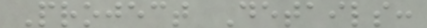Project Details:
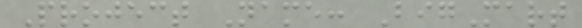Project Name: BigMart
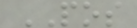POS
